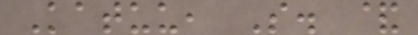Katuu, S. &
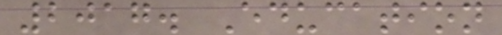2017. Education
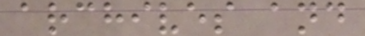archives and
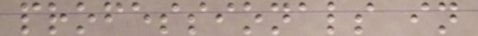professionals in
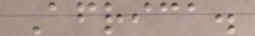Africa.
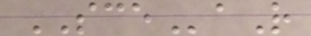SCEaR
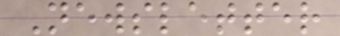Newsletter
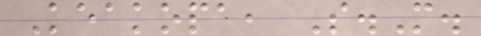Keakopa, S.M.
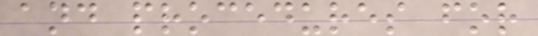and procedures for
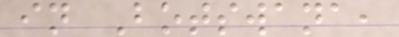in Botswana,
